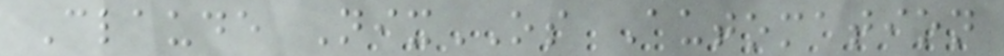Claude NixOS Automation
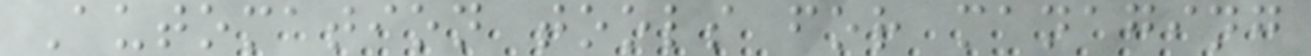Automation tools for managing
